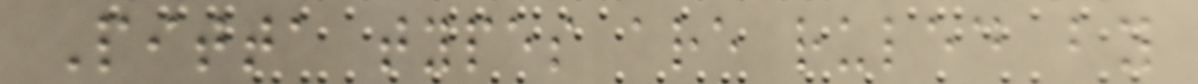Pitta types are ruled by
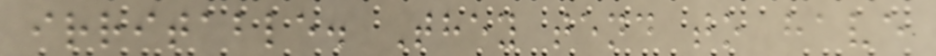irritable. They tend to have
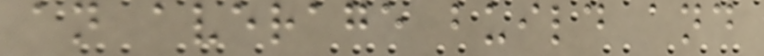an average build and
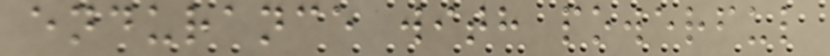endurance with powerful
